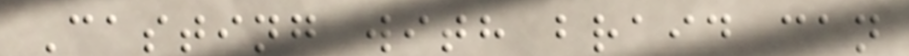Casting with braid can
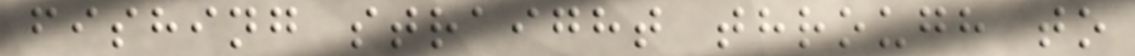fishing straight through to
